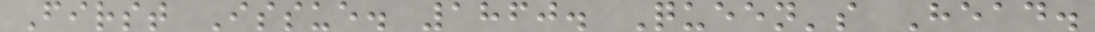First Issue. 1860. Queen's Head.
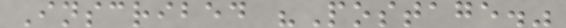Inscribed "Postage."
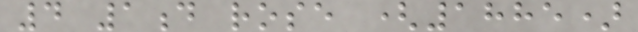4 1d rose (1885)
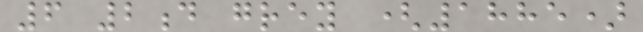6 2d grey (1885)
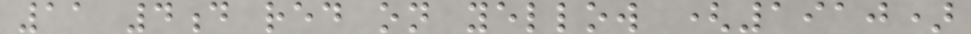11 4d red on yellow (1910)
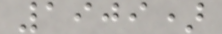1909)
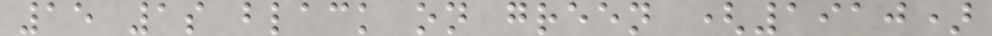15 1s black on green (1910)
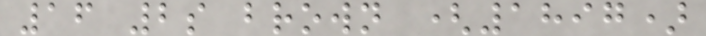16 2s brown (1897)
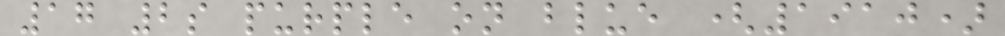17 2s purple on blue (1910)
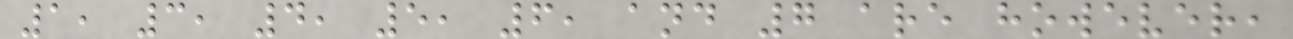1, 3, 4, 5, 6, and 7 are however,
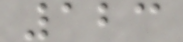123
